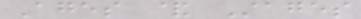Ages & Stages
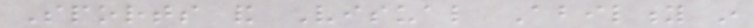Sports and Visual Ability in
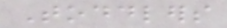Toddlers
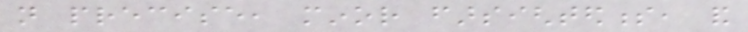not precise, minor farsightedness, and
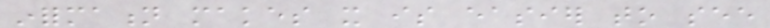information makes it is easier to see
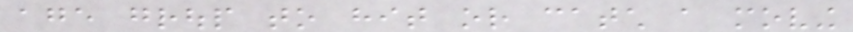age group to hit or catch a moving
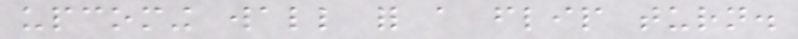upcoming wall for a flip turn.
